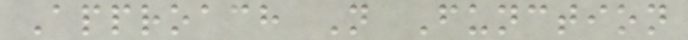Approach N Function
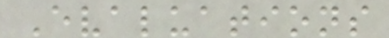Evaluations
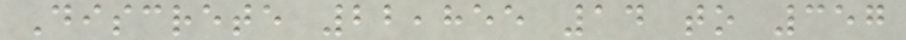Discrete 22,855 14 to 357
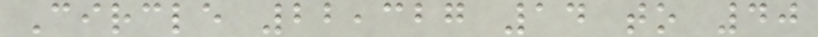Circle 22,327 14 to 40
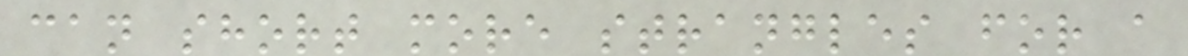can short more strangles for a
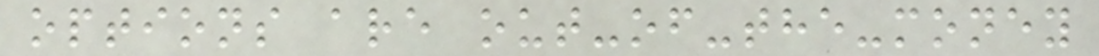options are out-of-the-money
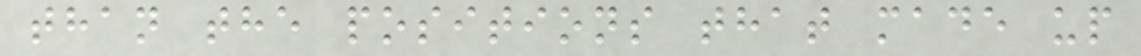than the positions that made up
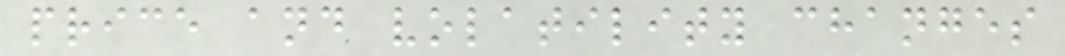price and volatility changes
